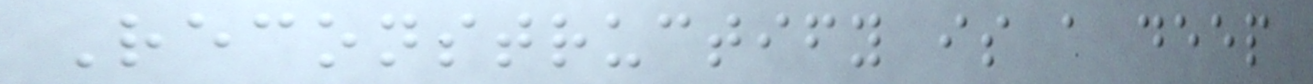Reconstructify is a deep
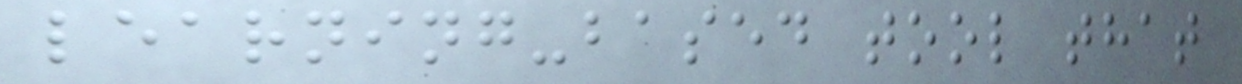learning-based tool that
